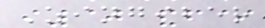Zingiber
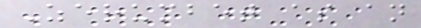Zerumbet as an
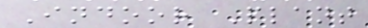Indoor Plant
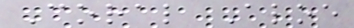Coral Aloe
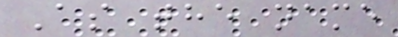As the name
